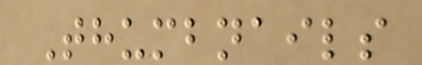Thumbnails
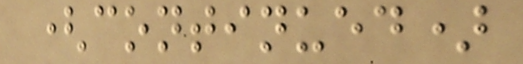(continued)
